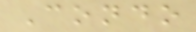Condo
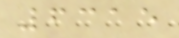6315
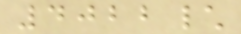4022\
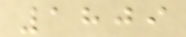1809
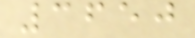3650
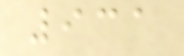931
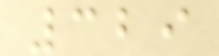329
